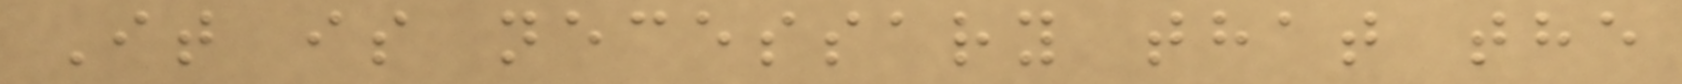It is necessary that the
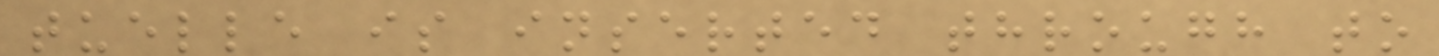tuelle is inserted through to
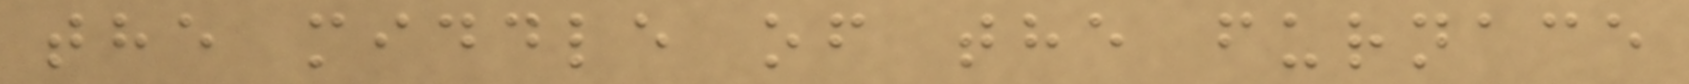the middle of the furnace
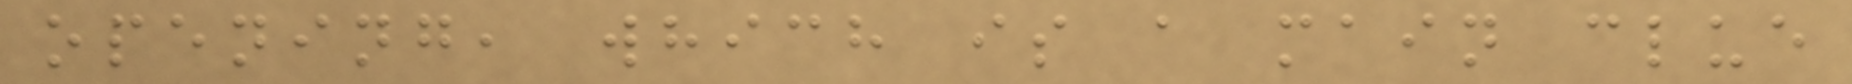opening, which is a main clue
